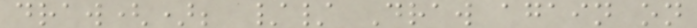draw(); // Draw again on
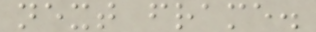next frame.
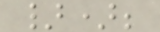});
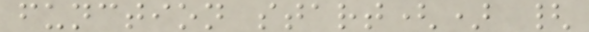function start() {
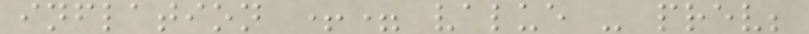inflation += value - prev;
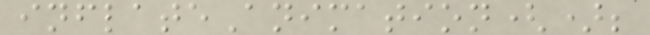inflateAnimation();
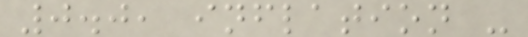0.0, inflation -
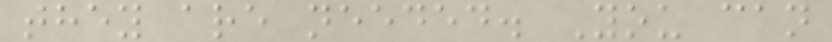they are needed. You can
